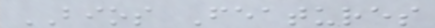BIOS Features
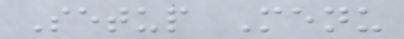Setup Menu
